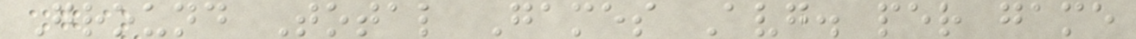Ground Total Games Avg. per game
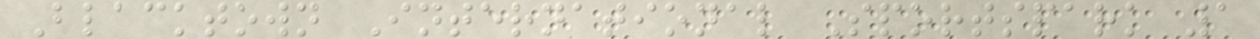Blacktown International Sportspark 1
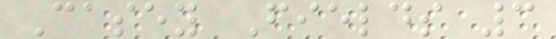Casey Fields 3
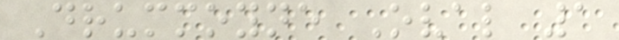Drummoyne Oval 1
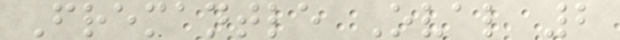Fremantle Oval 2
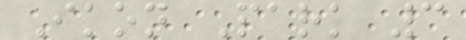Ikon Park 3
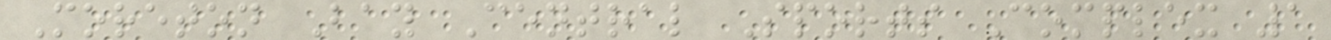Moreton Bay Central Sports Complex 1
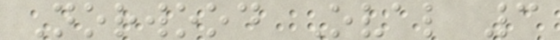Norwood Oval 3
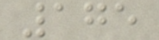175
